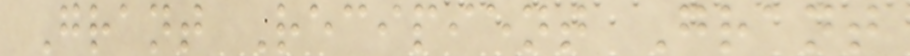Grant Recipient Grant
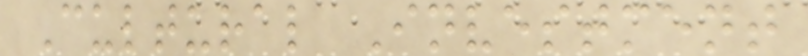Cultural Investment
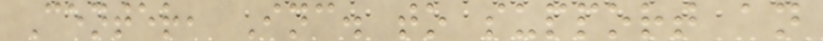Center, Inc. to support an
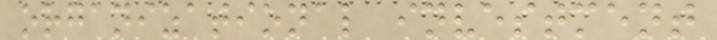organizational investment
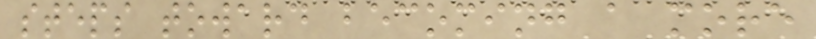steps toward becoming a more
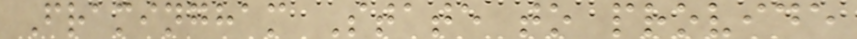Framingham State to provide
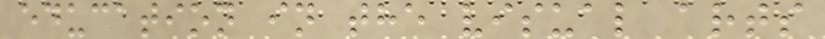education in the visual arts
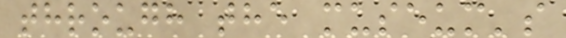through the museum's
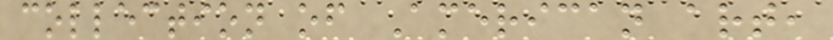collection of American art,
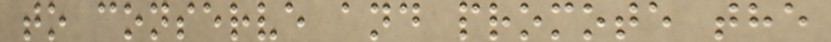to conserve and promote the
